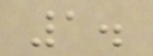1.
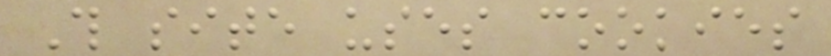This site uses cookies
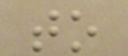to
